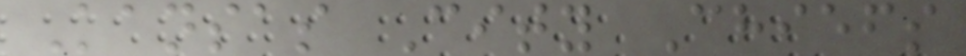Kansas City Chiefs
